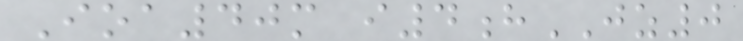Ioa40m i4hJZ0
